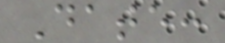Date:
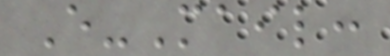E-Mail:
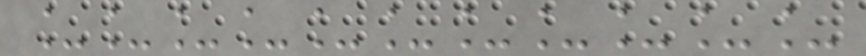___________
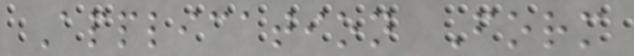Application Form
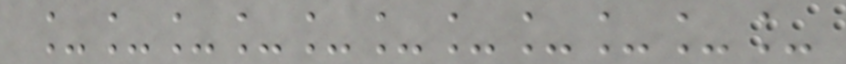___________
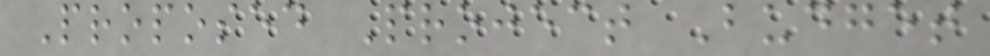Proposed Project Budget
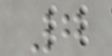7
